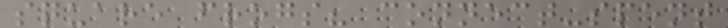square frogs? connect-spent
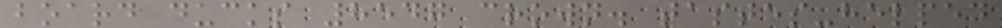board ducks 8547 crown. tastes-helped
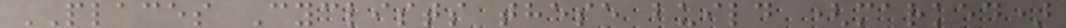PLACES Cyclists these build (marked)
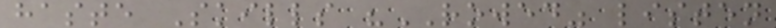haste Skills "ROWED" listen
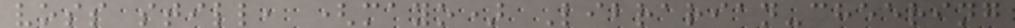voss still, (mayo) Librarian-cheering
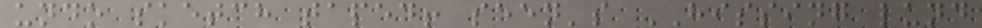undo sketch taped! seen's HISSING lund
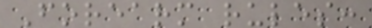Forearm rules:
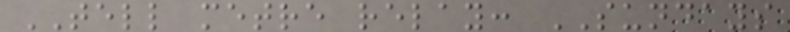TELL metre relay: SUNDAYS
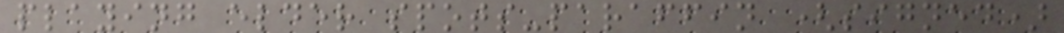playing elder spots-paraffin (signed)
